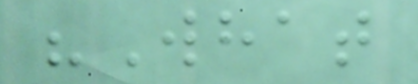"What
